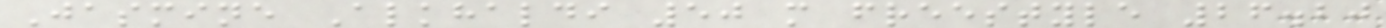Jasmine Alkhaldi 50 m freestyle 26.20
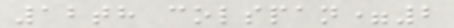12th colspan=2
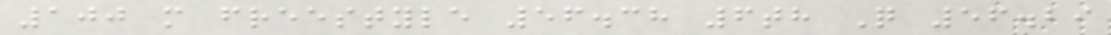100 m freestyle 56.38 6th Q 56.29
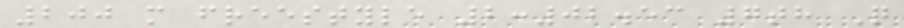200 m freestyle 2:02.53 7th Q
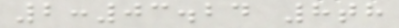2:03.24 8th
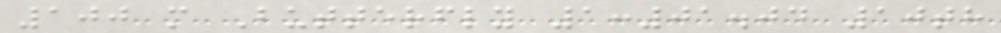100 m Butterfly 1:01.04 10th
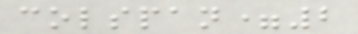colspan=2
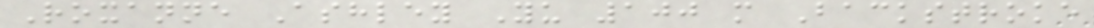Roxanne Ashley Yu 100 m Backstroke
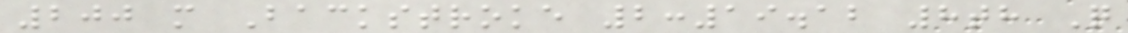200 m Backstroke 2:19.12 8th Q
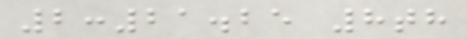2:21.25 8th
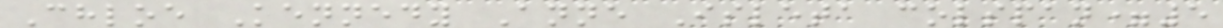Chloe Kennedy Anne Isleta colspan=5
